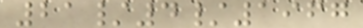21/4/1967
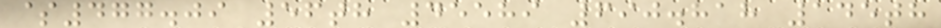$477.09 56th 45589 690.818 145th
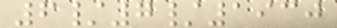6/7/1930
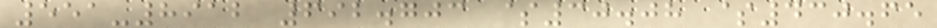551-8912 692.703 $30.08 $430.65
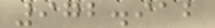972.912
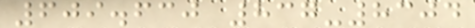609.630 837-8304
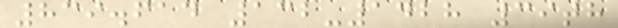839.614 132-1428 39th
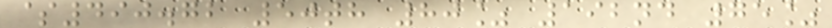$490.72 50th 80% 192nd 75%
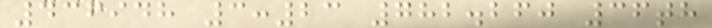436948 3:23 782.260 36th
